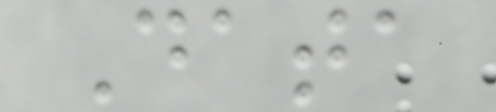Data
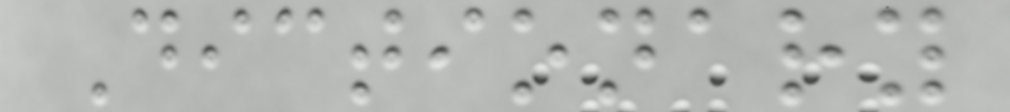Dictionary
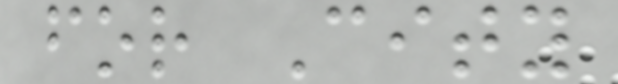for City
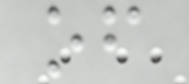of
